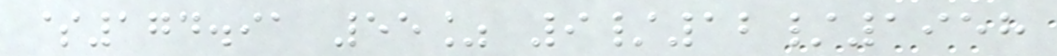$174.91 55% 9/12/1958
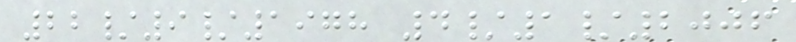22/9/1978 4/1/2006
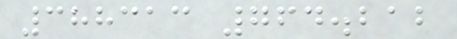388313 764.212
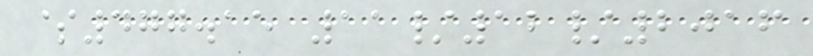$477.15 11/12/2016
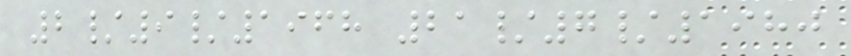2/9/1968 21/7/1980
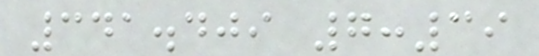341.409 7:39
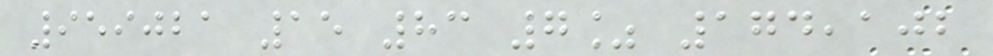959021 15 83 7% 174,102
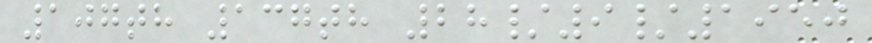107th 137th 28/9/1950
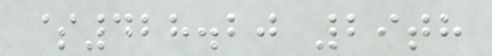$428.20 29th
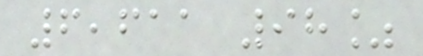6,611 98%
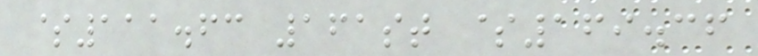$111.63 161st $169.36
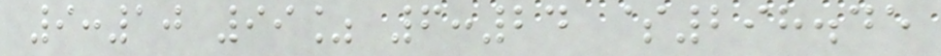9:10 99% 6:24 $298.45
